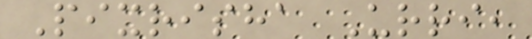Pixrisha Urri,
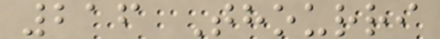216 Thourri
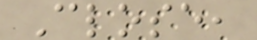Close,
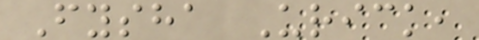Fysha Urick,
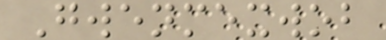Gwenmexwob
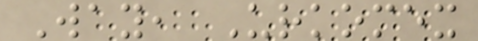Way, Urkomex
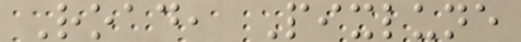Road, Pixlune
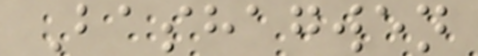Bashagwen
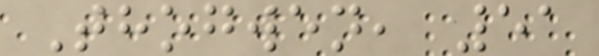Thogwen, 51
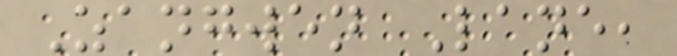Zangwen Lane,
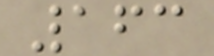163
